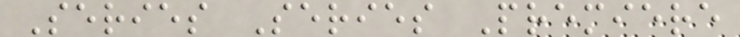Series Series Premiere
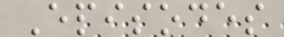Episodes
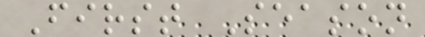First Season
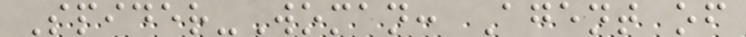Spider-Woman: Agent of
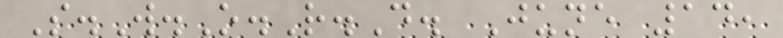S.W.O.R.D. June 14,
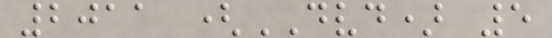2011 (DVD) 5
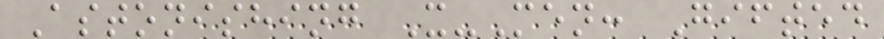Astonishing X-Men: Gifted
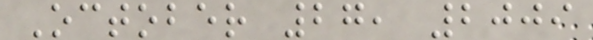October 27, 2009
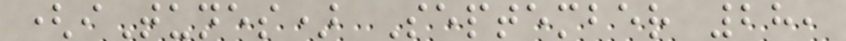(iTunes) September 28,
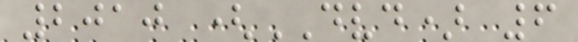2010 (DVD) 6
